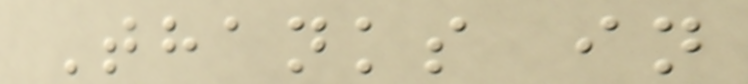Thanks in
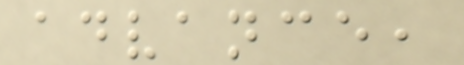advance,
